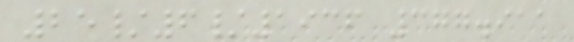25/6/1936 377.911
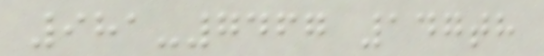981-7467 147th
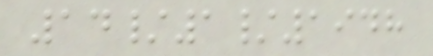14/1/1948
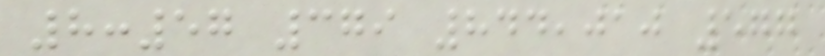8:57 379 844,010 577
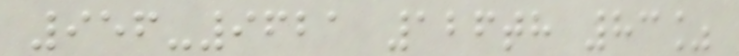956-9621 126th 83%
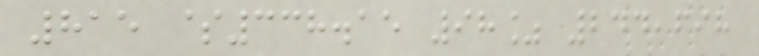815 $338.15 98% 244,698
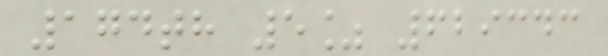174th 5% 629343
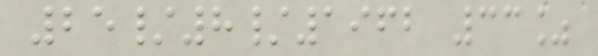25/8/1962 33%
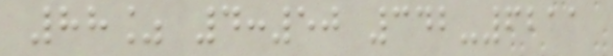88% 4:50 342-6211
